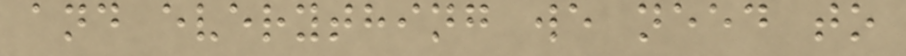and everything we need to
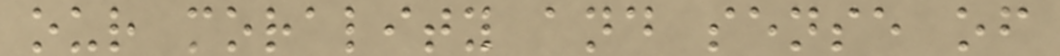our morality and sense of
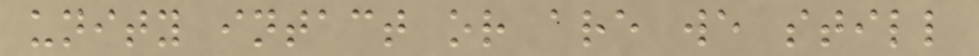unity intact or are we still
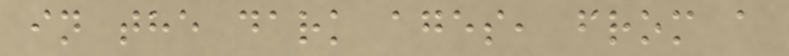in the dark ages, from a
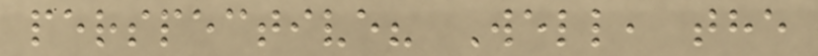perspective? Well, the
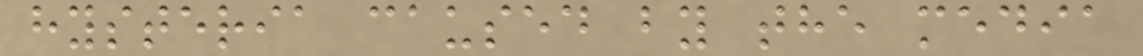hysteria caused by the media
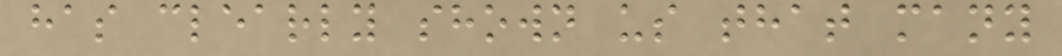has clearly shown us that many
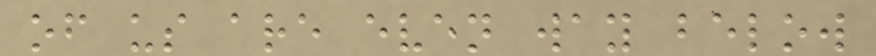of us are even way below
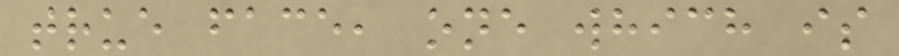true face, one which is
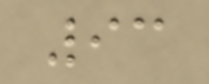93
